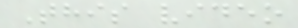This video
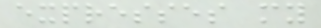expresses my
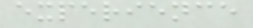experience
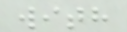with
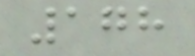178
